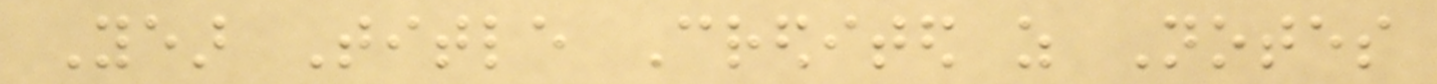Year Title Credited as Notes
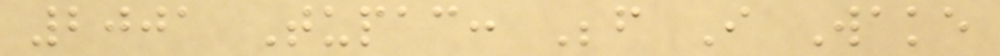2001 Tupac: Before I Wake
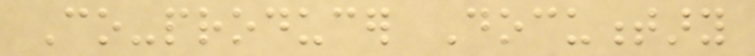Co-producer Documentary
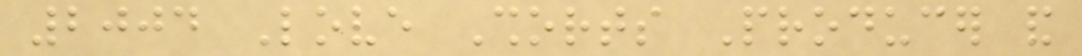2004 Love Shorts Producer and
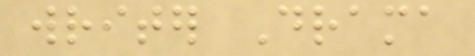writer Drama
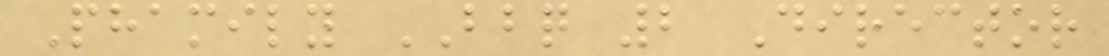Phamily BBQ 2 Director
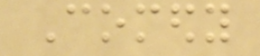Comedy
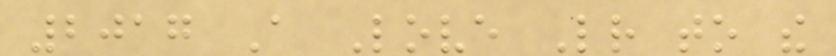2017 A Love Letter to the
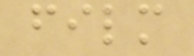film
